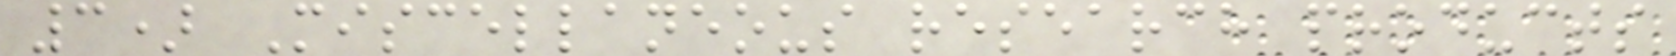3) Miscellaneous research products
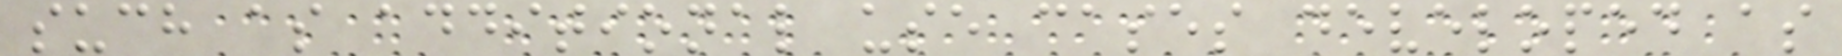such as additional use cases developed as
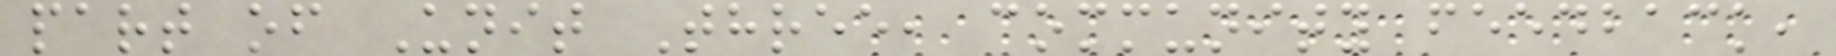part of Unit Three, community feedback,
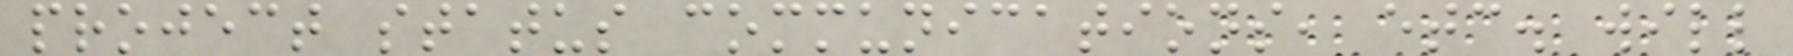project status communications, etc. will
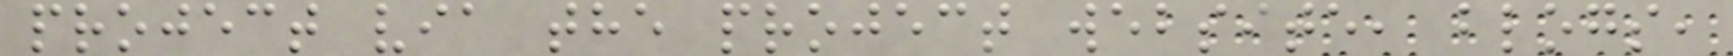project via the project website, blogs,
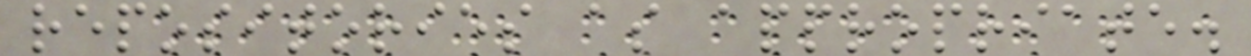repositories as appropriate.
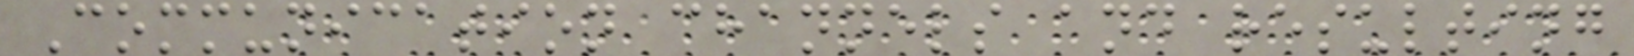Communication channels and resulting
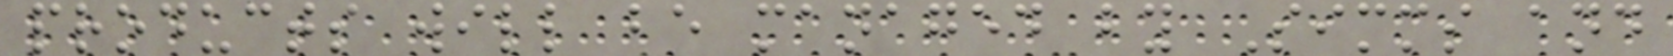products will be managed by Simms and
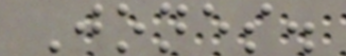Jones.
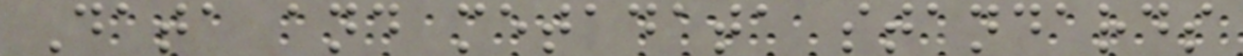Data and metadata standards
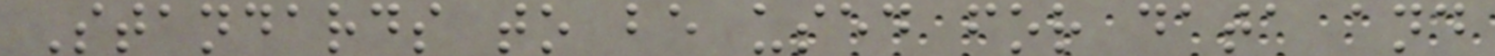Standards to be used for data and
